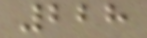228
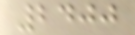2400
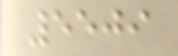5509
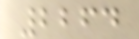2264
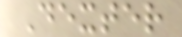Dexter
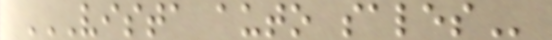VISTA AUTO SALES
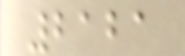2121
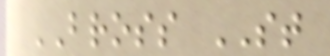BROSS ST
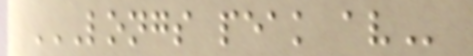LONGS PEAK AV
